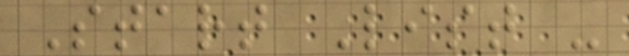Start List -
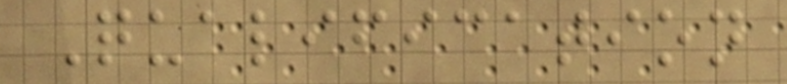Qualification
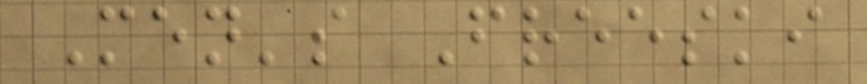Men's Freeski
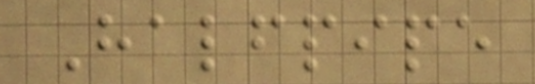Halfpipe
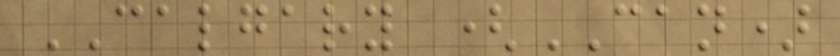CALGARY (CAN)
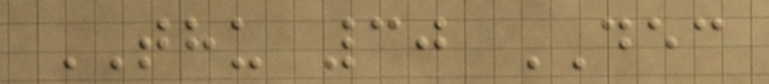THU 30 DEC
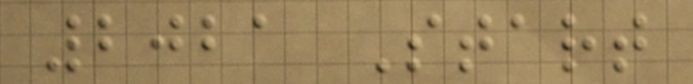2021 Start
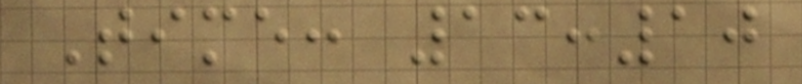Time: 13:10
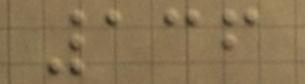136
